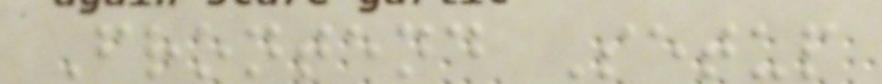Frontend Setup
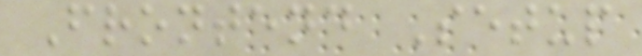Frontend Setup
